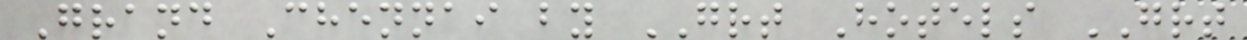Grand Chennai by GRT Hotels GRT
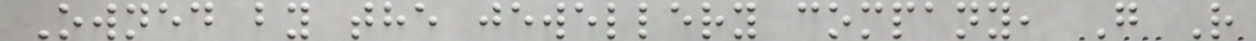Owned by the jewellery company, G R
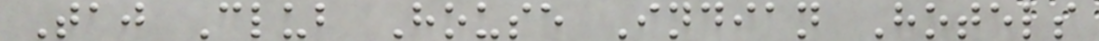Taj Club House Indian Hotels
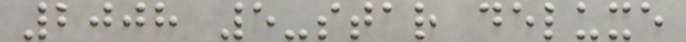2008 5-star deluxe
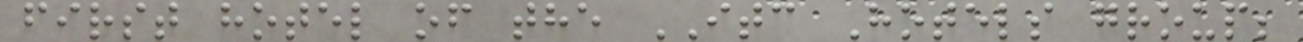first hotel of the ITC Hotels group;
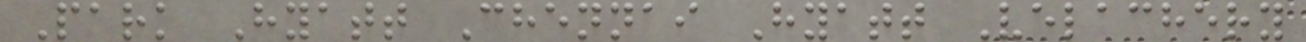Park Hyatt Chennai Hyatt Velachery
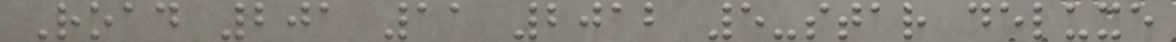Road 201 11 2012 5-star deluxe
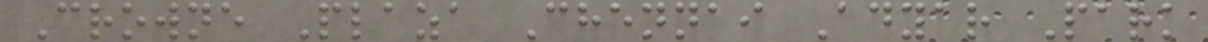Crowne Plaza Chennai Adyar Park
